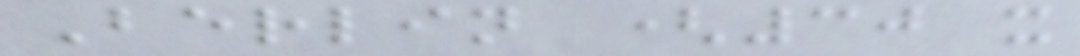Berlin (30 x
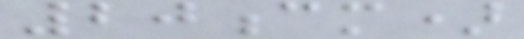20cm)
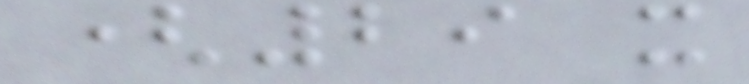(29 x
